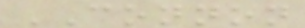CONNON
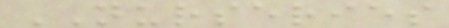NURSERIES
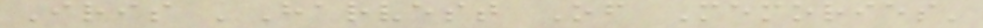Iris 'Harvest Of Memories'
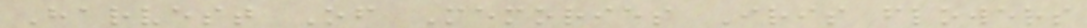Harvest Of Memories Iris flowers
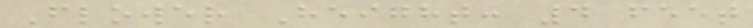Flower Height: 4 feet
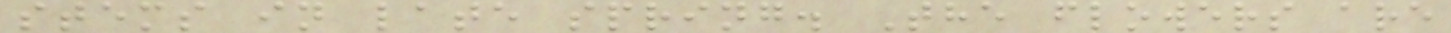stems in late spring. The flowers are
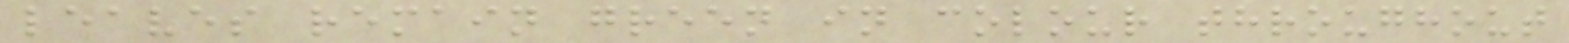leaves remain green in colour throughout
